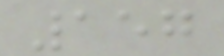157
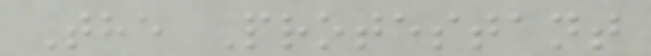The Protestant
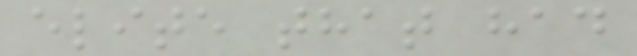elite that had
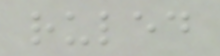ruled
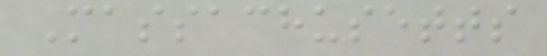Massachusetts
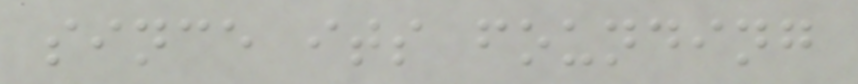since its founding
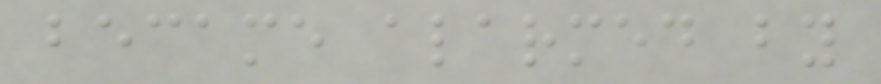became alarmed by
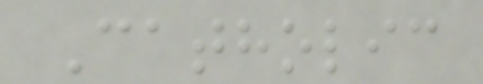Catholic
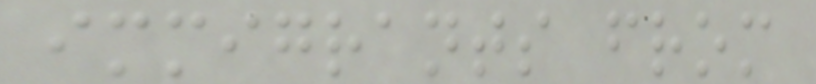immigrants from
